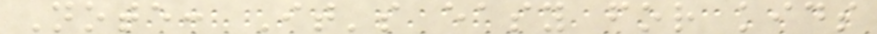Note: It's easy for kids
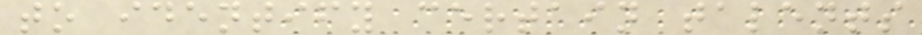to identify certain talents
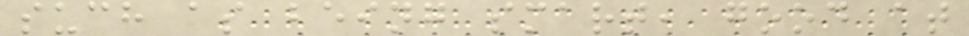such as being smart, good at
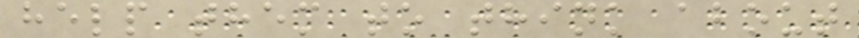help them to think about
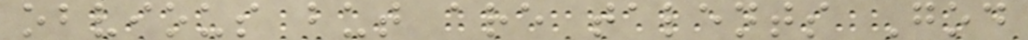obvious but are talents God
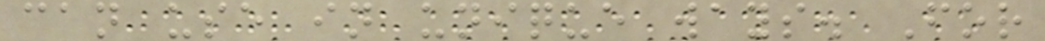can use in unique ways. For
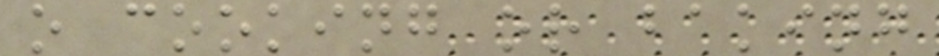o cooking or baking
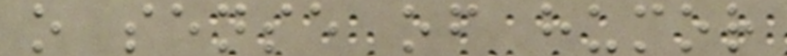o sense of humor
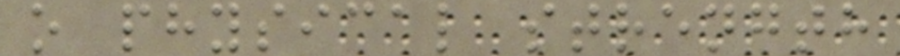o physical strength
